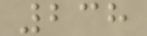238
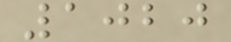1020
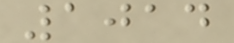1014
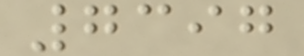7397
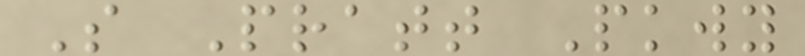S Pratt Pkwy
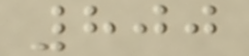800
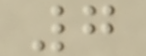7
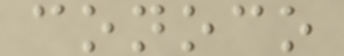conoco
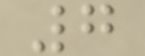7
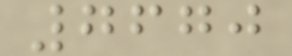7670
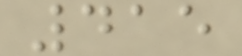415
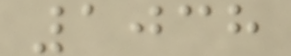1038
